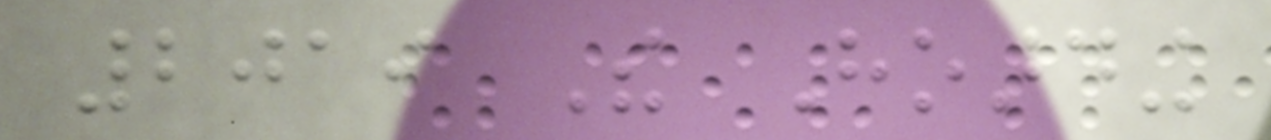2019 The Hoarding
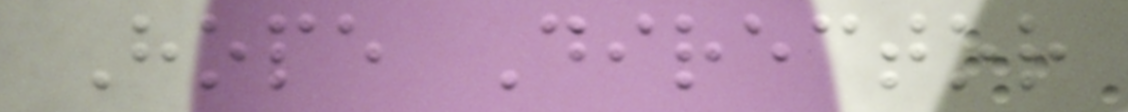Hope Director
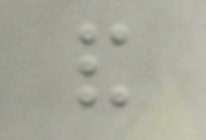and
